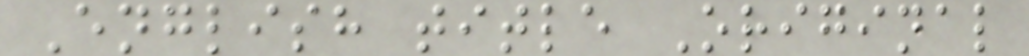English title Original
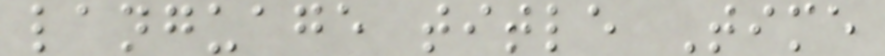language title Time
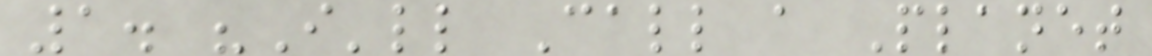1. "I'll Call a Planet
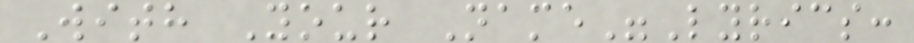With Your Name"Lyrics:
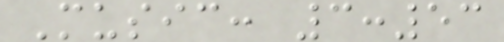Music: 3:53
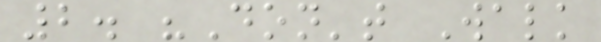2. "Don't Walk
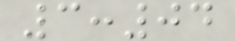3:04
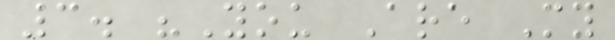3. "You Are My
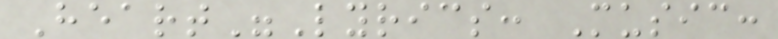Heart"Lyrics: Music:
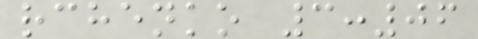rchenko 3:06
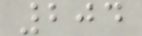204
